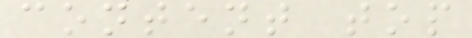content top
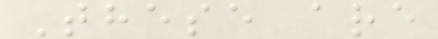These are
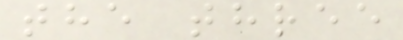the three
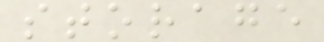storage
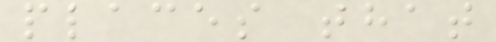places that
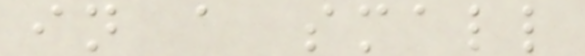in a small
